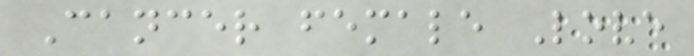Cancer female Love
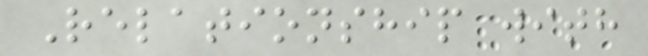Relationship with
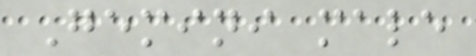Gemini male
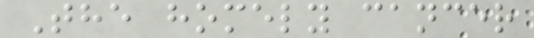The homely cancer
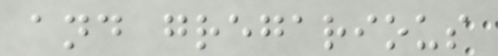and gregarious
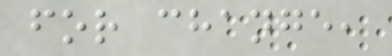for change,
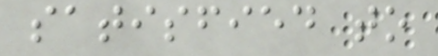satisfied to
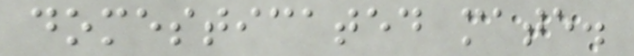domesticated mate.
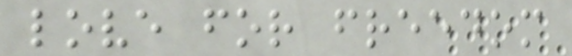love for freedom
